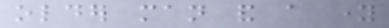older man and a young
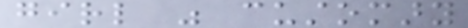girl was customary
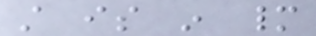still is in many
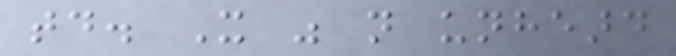today. It was not unheard
